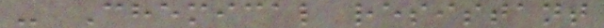- Chemical resistant
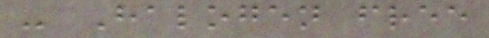- Halogen free
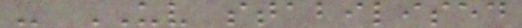- UV stabilised
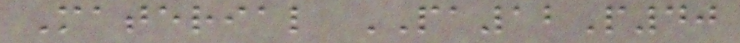Material PA12P40
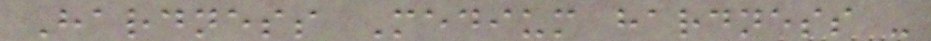Hardness Medium hardness -
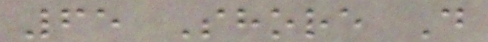65 Shore D
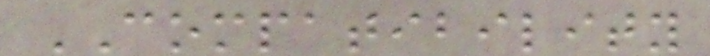COMPATIBILITY
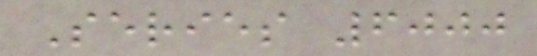Series 6000
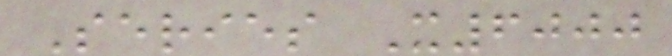Series X6000
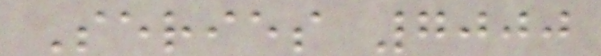Series 7000
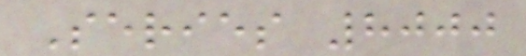Series 8000
